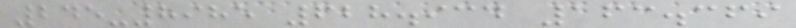245-8985 628.934 163.369
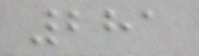281
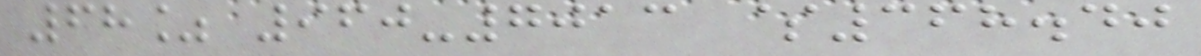68% 960-7013 $368.40
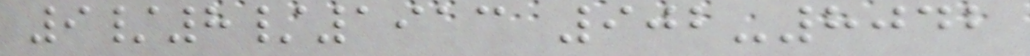9/8/1913 902-8042
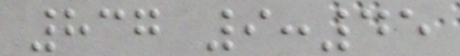837 9:45
